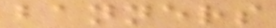banners
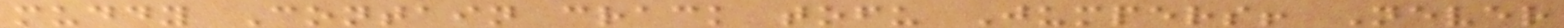muddy Contain crack tofu Jumpers! Never
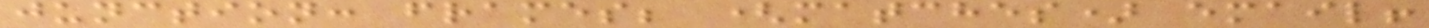junction: frames; (matches) email!
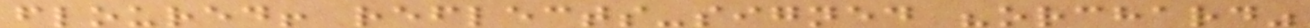floured! reflects-signed "orchard"
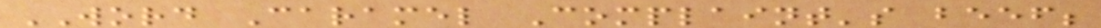WORD Caramel Complaint's beef;
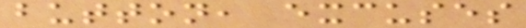button, excuses
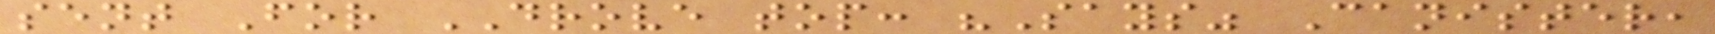sent For DROVE top: "Says" Canister,
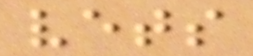vets
